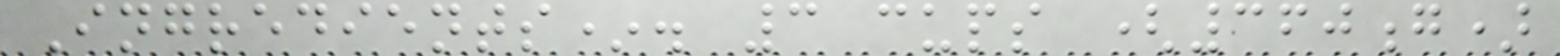Ingredients*. 3 cups (360g)
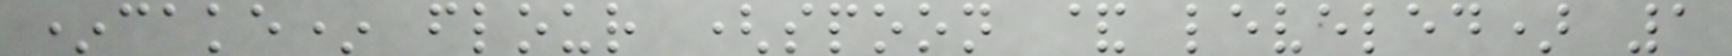*cake* flour (spoon & leveled) 1
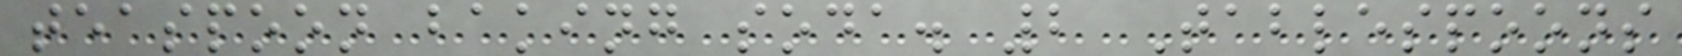teaspoon baking soda. 2 Tablespoons
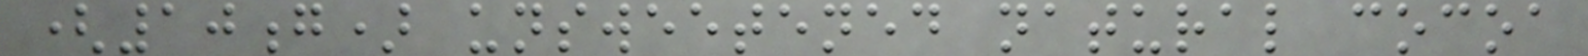(10g) unsweetened natural cocoa
